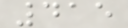415
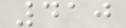410
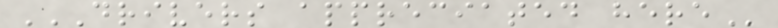DRIVERS APPRECIATED HERE
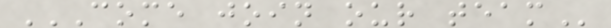COME JOIN OUR TEAM
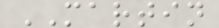MARTIN
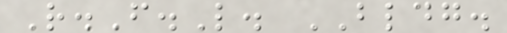R.F.L. BLDG.
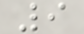9
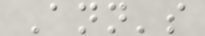Ann's
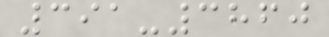391-3860
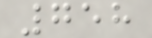758
